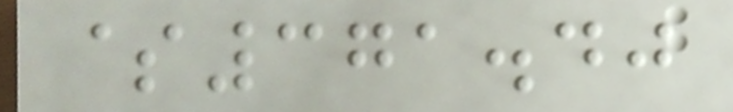$371.40
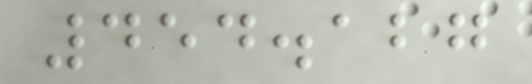454.127
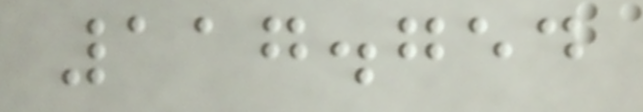117.754
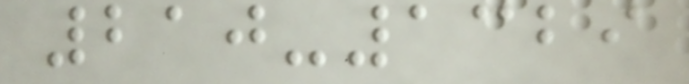210-1329
